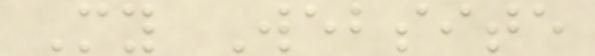My Website
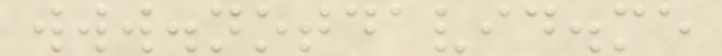www.notdavid.me
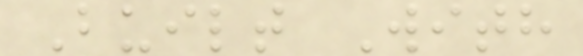Built With
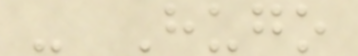- Hugo
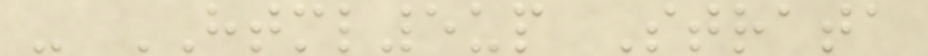- HTML5up Strata
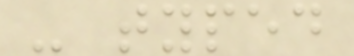- typed
